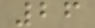26
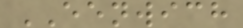EENWICH
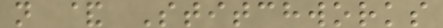n & Stitchworks
